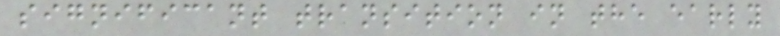significant transition in the early
